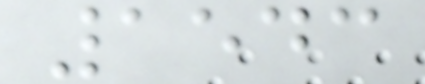1543
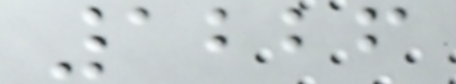1226
